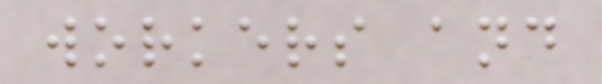workers and
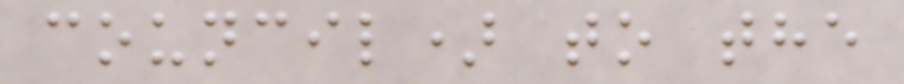council) to the
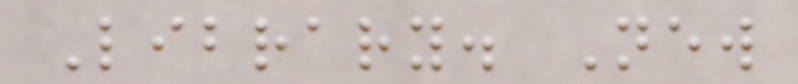Library. New
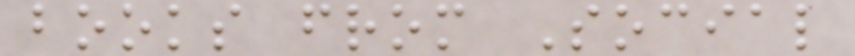books from Social
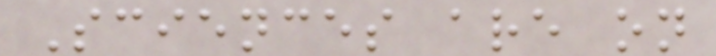Sciences are on
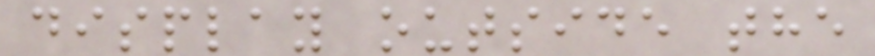display outside the
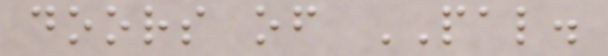doors of PAL.
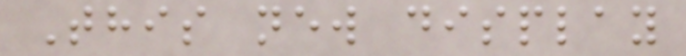This new display
